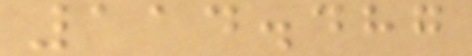114.487
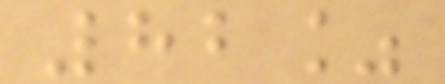82%
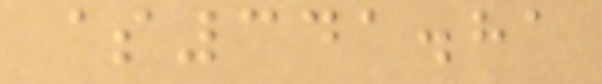$341.81
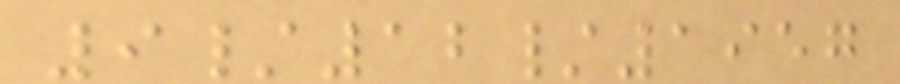9/12/1957
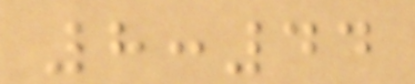8:44
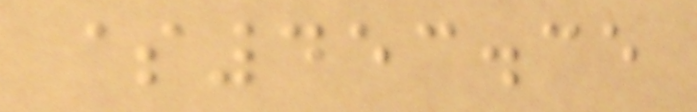$453.35
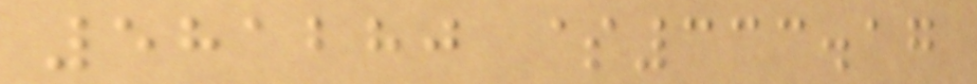581280 $333.17
